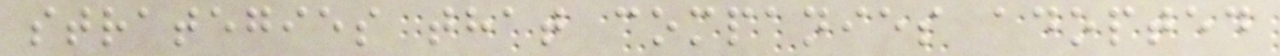strategies that companies adopted
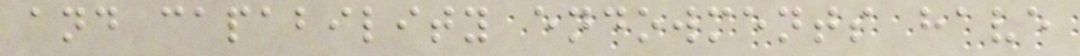and capability endowments have
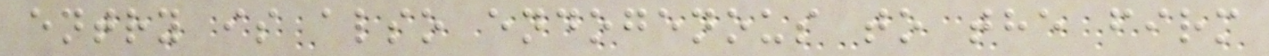entry is also endogenous to the firm
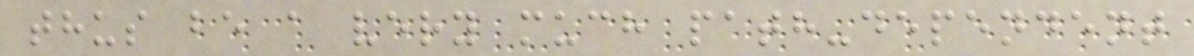thus be a very much path-dependent
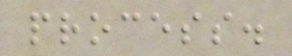process.
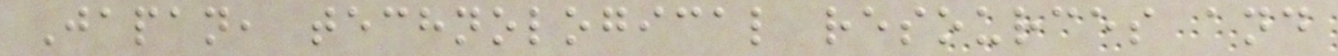Japan, technological resources and
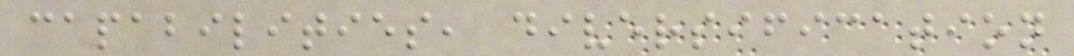capabilities, diversification
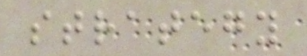strategy
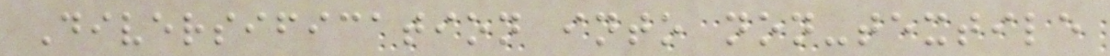Diversification into non-textile
